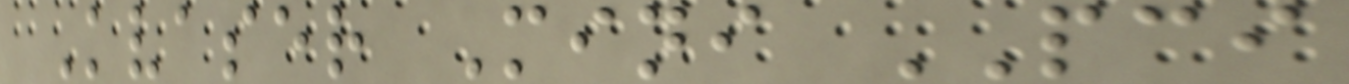Kvaser Mini PCI
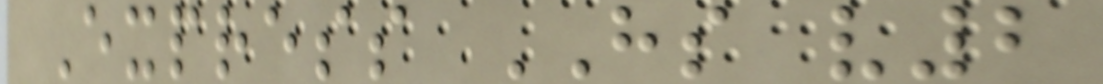Express HS v2
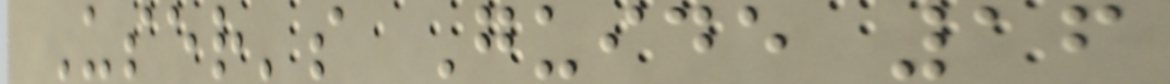User's Guide 16
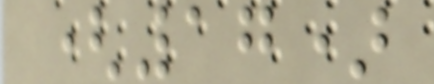(17)
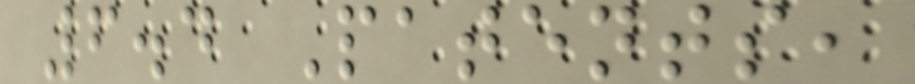6.4 Patents,
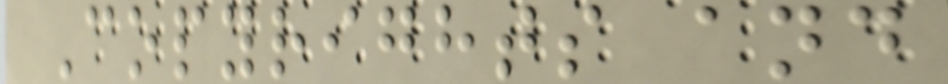Copyrights and
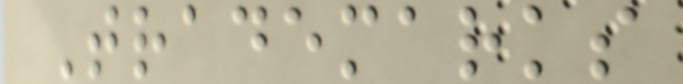Trademarks
